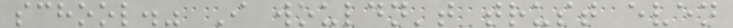school." I wouldn't trust even
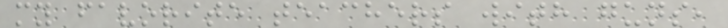my favorite teachers with guns,
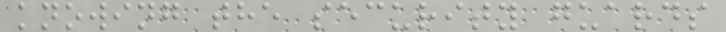knowing the security guards
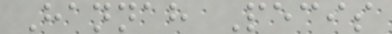Hannah Pecis
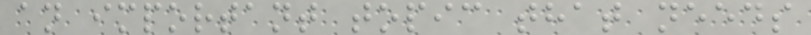an important topic that needs
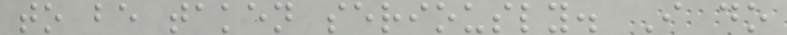to be taken seriously. I do
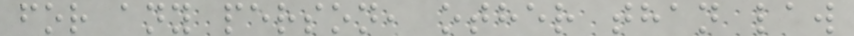for any person, other than law
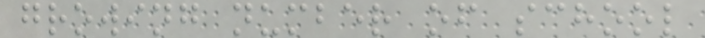growing number of school
